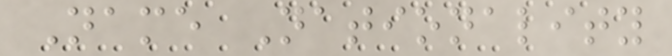Name Nationality
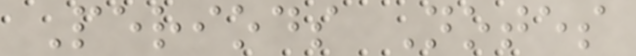Periods Notes
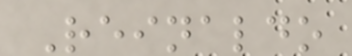Reinaldo
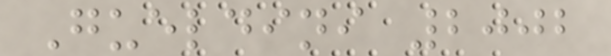Gueldini 2002
